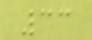33
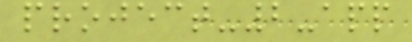project-2-app
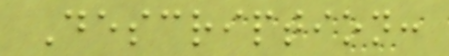Description:
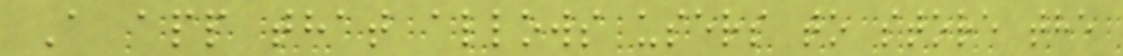A app that allows users to store the
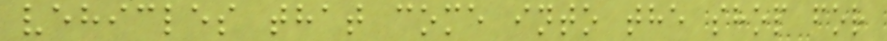vehicles that come into the shop for
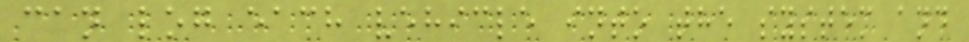can log each vehicle into the system and
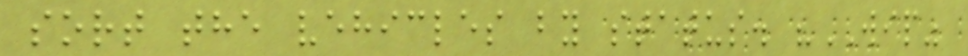sort the vehicles by status. "WIP"
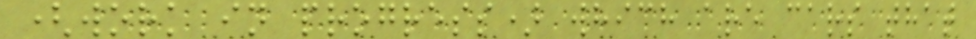(work in progress) which are cars that
